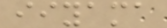iiyama
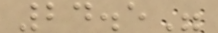24.5"
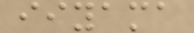iiyama
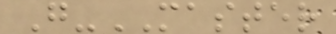G-MASTER
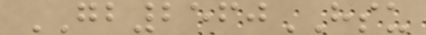GB2560HSU
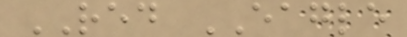RED EAGLE
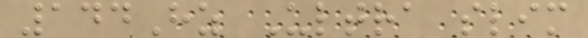144Hz Ultra slim
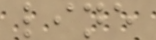line
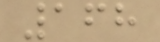168
